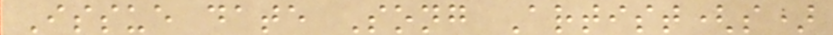Issue date Song Artist(s)
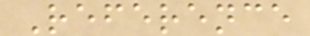Reference
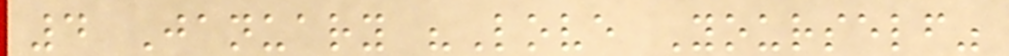4 January "Love Yourself"
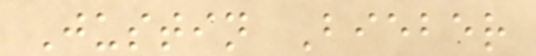Justin Bieber
